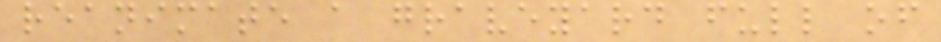reanimate a graveyard full of
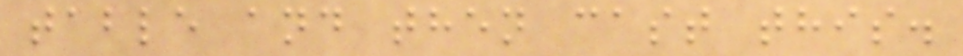table and then cast this.
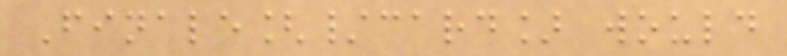Finale[/card] would
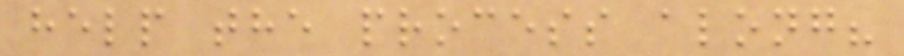help the process along?
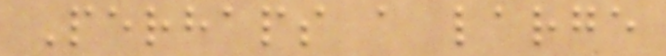Perhaps a large
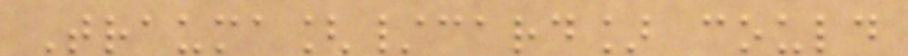Trauma[/card] could
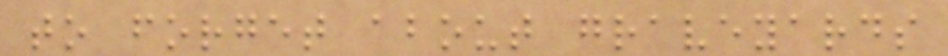to forget about graveyards
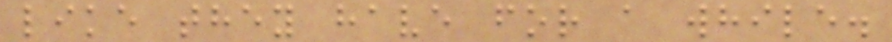like they have for a while.
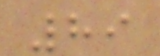89
